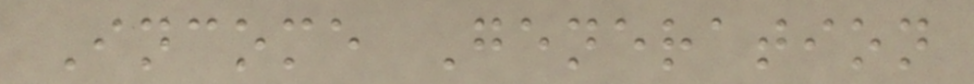Income Generation
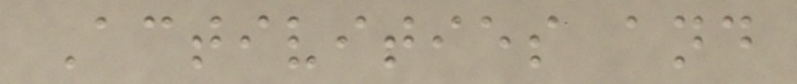Activities and
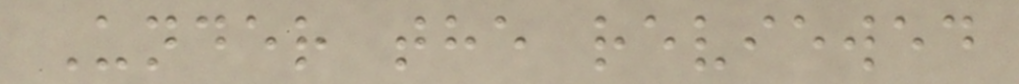Under the reviewed
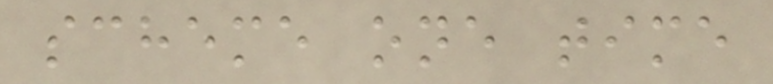scheme one time
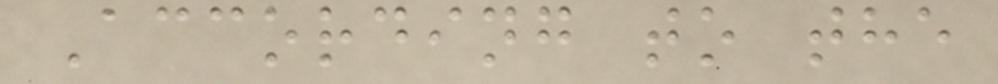According to the
